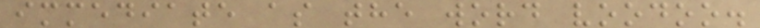immediate as the word voodoo.
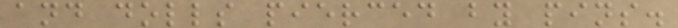and dolls pierced by pins.
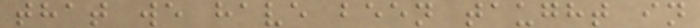that we have been taught in
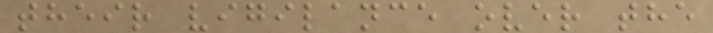their vigilance over the
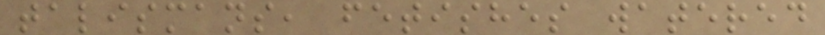talismans, fetishes watered
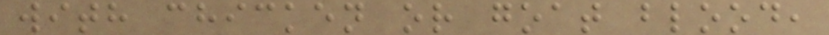with chicken or goat blood,
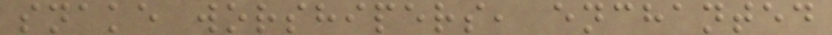snake worshipers, enchanted
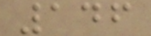146
